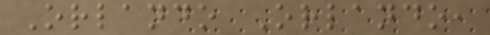Orlando Orlando,
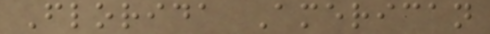Florida American
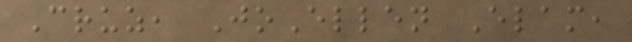Cruz, JoEllen Elam,
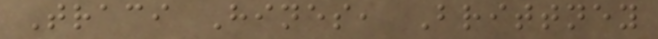Traci Hines, Brittney
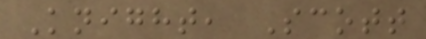Knight, Scott
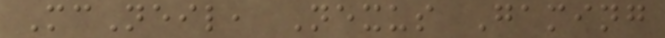McNeil, Nexus Gaming
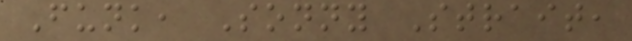Funk, Sonny Strait,
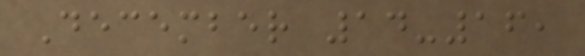December 14-16,
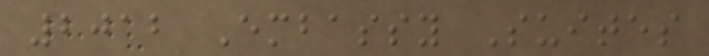2012 Embassy Suites
